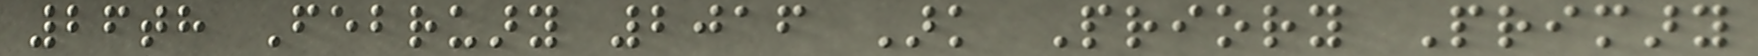26th February 2016 Ark Priory Primary
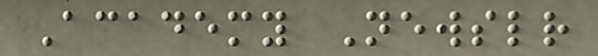Academy Newsletter
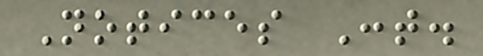Notices Cont.
